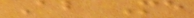About Me
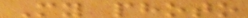My photo
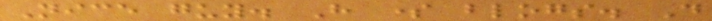Nice guy. Have some blogs. Do
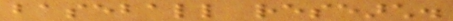baseball research.
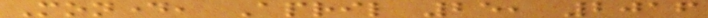Monday, April 25, 2016
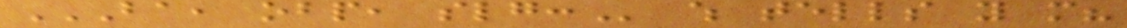BA, OBP, SLG: which tells you more?
